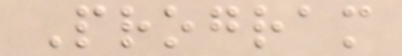Program
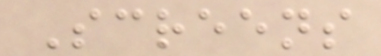Screens
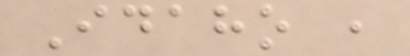Idaho ,
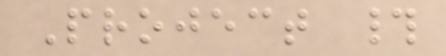Project #
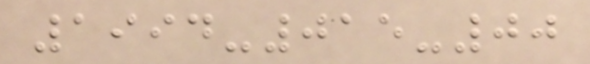1994-015-00
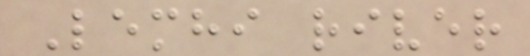Lemhi river
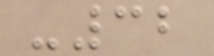-32
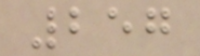257
